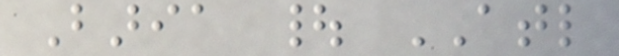Baria | ATL
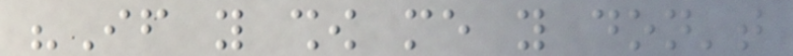"If you show me you don't
